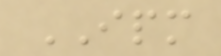IPM
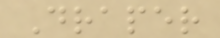Draper
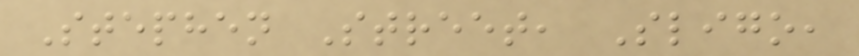Stephen Street, Sligo,
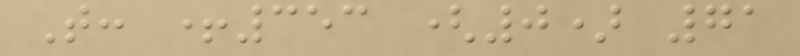T: +353 (0) 71
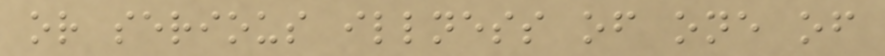or serious illness of one of
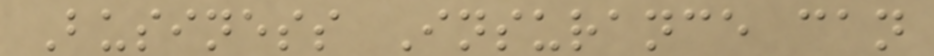Business Insurance can
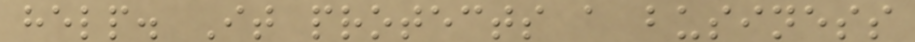help. It protects a business
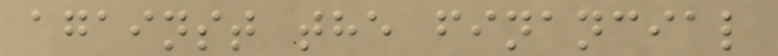against the financial
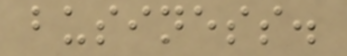business.
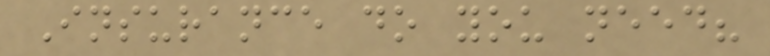Insurance do you need?
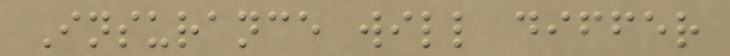Insurance will differ
